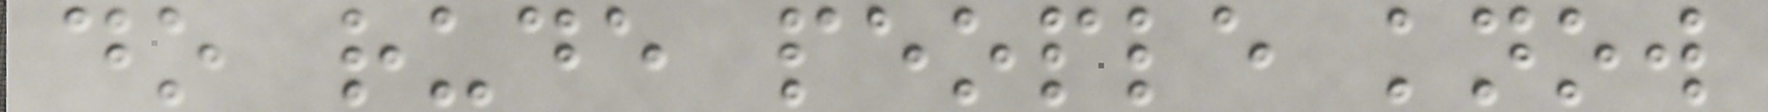do rude people know
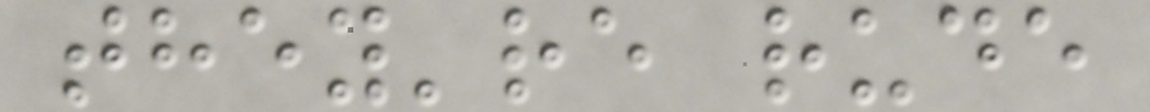they're rude
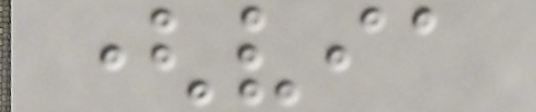(via
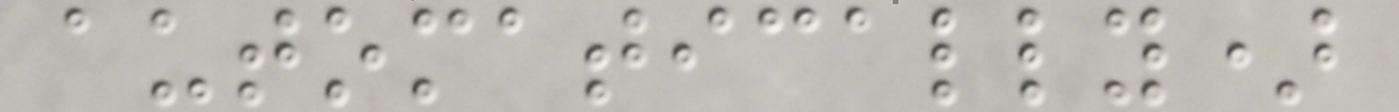automatically)
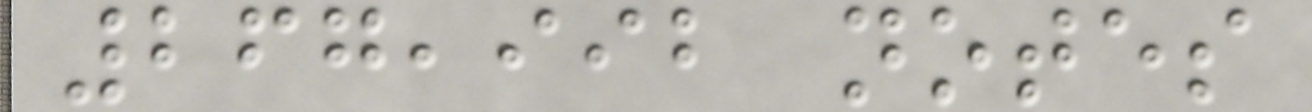267,992 notes
